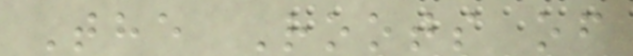The Roots of
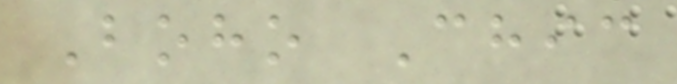Boho Chic
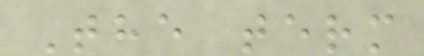The term
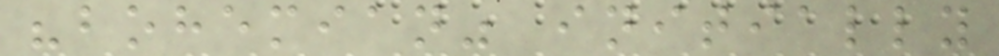"bohemian" initially
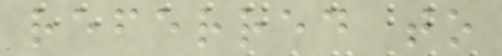referred to
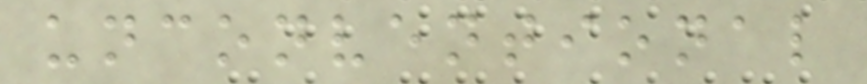unconventional
